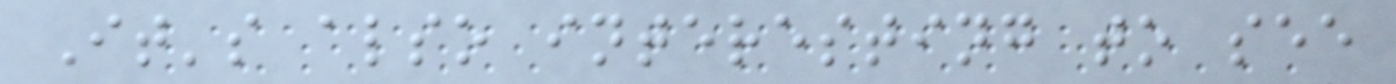It's also interesting to see
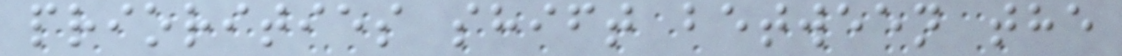priorities shift between the
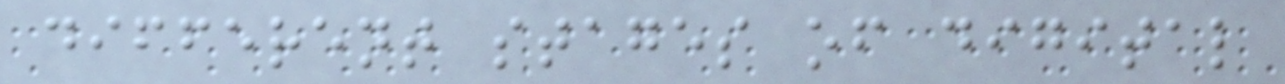different stages of digital
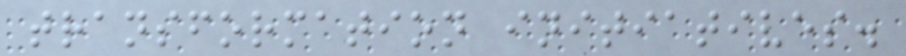transformation initiatives.
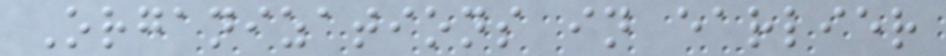Organizations in earlier
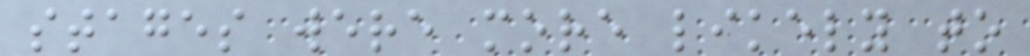stages were more likely to
